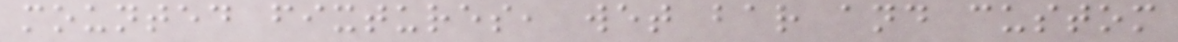mounted fixtures, wet bar and custom
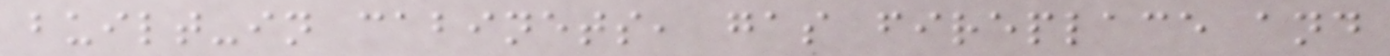built-in cabinets, gas fireplace and
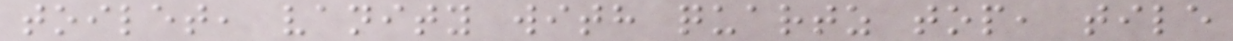toilet, vanity with quartz top, tile
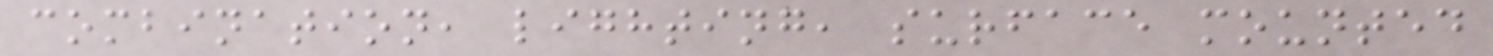combination, lighting, surface mounted
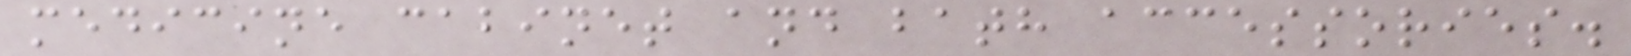medicine cabinet and bath accessories.
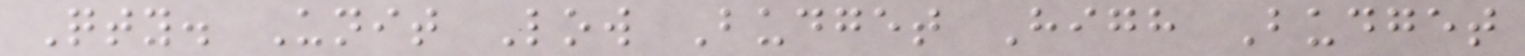Qty. Unit Low Budget High Budget
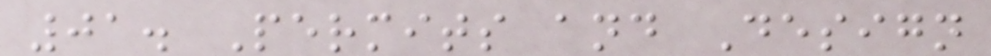01. Permits and Design
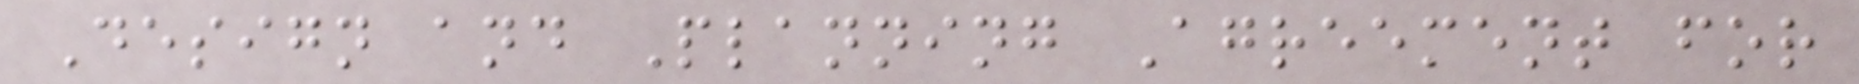Design and Planning Agreement for
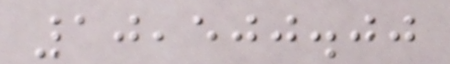10,500.00
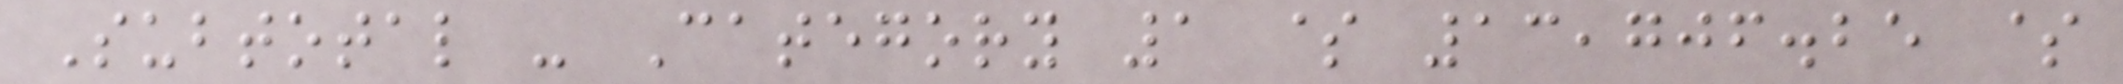Subtotal - Category 1 $ 13,706.25 $
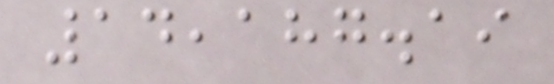14,187.19
